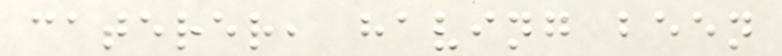caterer, having been
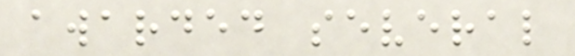awarded several
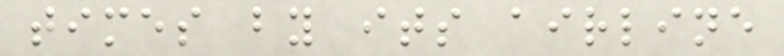times by its airline
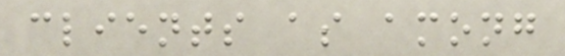clients as among
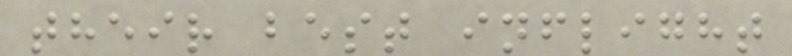their best inflight
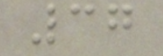37
